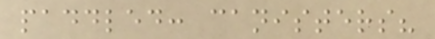paddled: canisters?
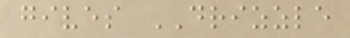gives DRIZZLE
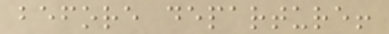before departure!
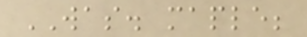WAS. maple;
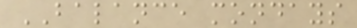BALANCE mondays
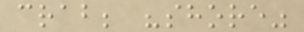crab; "shore"
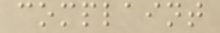complaint
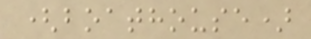(boathouse)
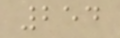254
